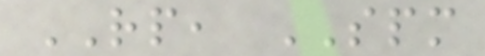RP, SPM
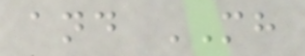and MH
